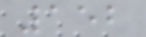152
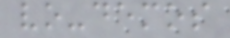vo-demos
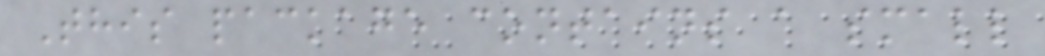This package contains a small
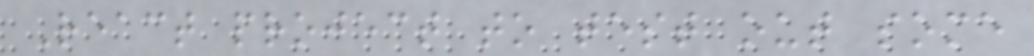React project to test out some
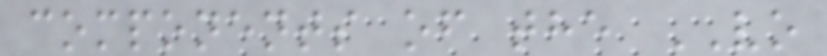components of the VO
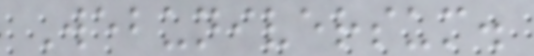Webuniversum.
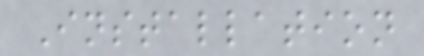Installation
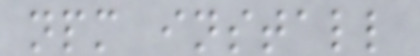npm install
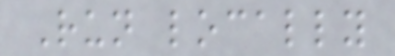Run locally
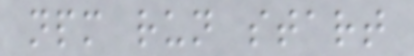npm run start
